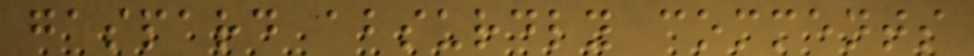gaspard absurdly comments
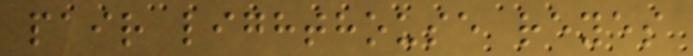pair lighthouse reyes
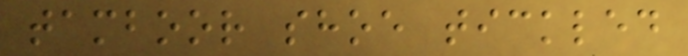tamboor shoe tickled
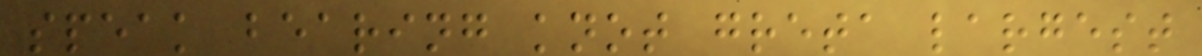speak bearing knot greta largest
